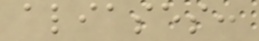aliases:
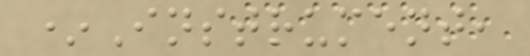*Instrument,
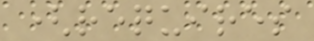(requires
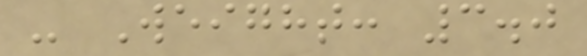- Weight: 3.0
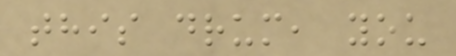this drum, you
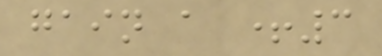gain a +3
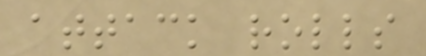attack rolls
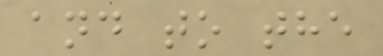and to the
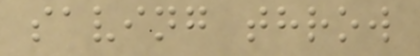saving throw
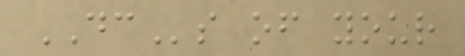DCs of your
